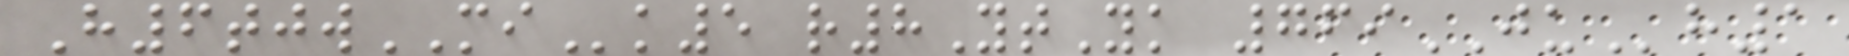H6tjwMIk5 r8YtYk 769JUh1
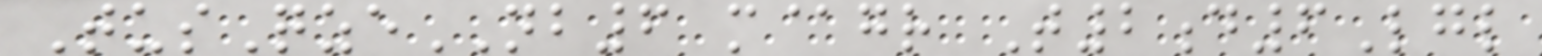TusQzeNB6 m@gr T2d6Lgl
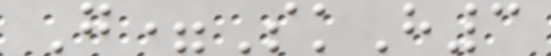G=SkH3
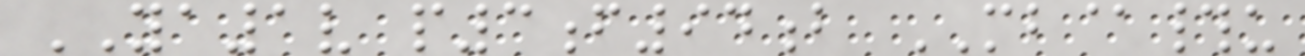YA1v p3f94b MB@#u
